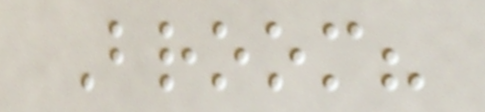Broom?
